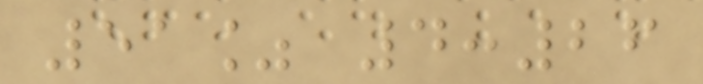51% 4:26
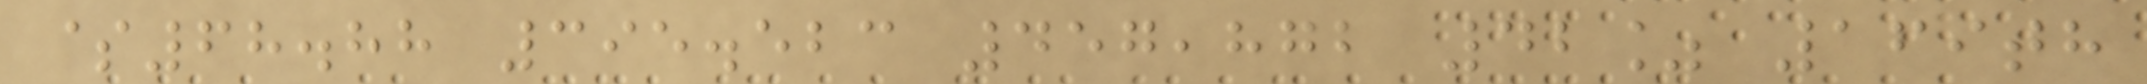$68.88 395.523 457,872 42% 169th
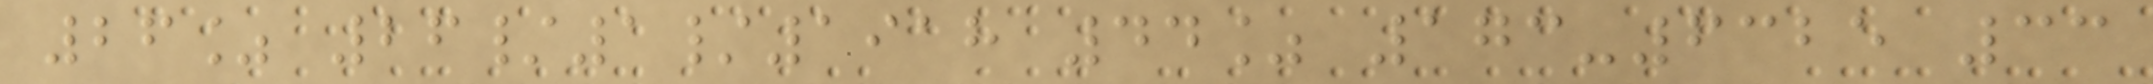26% 26/1/1918 44% 173-6325 33
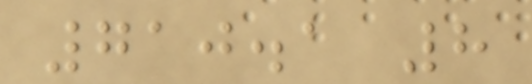710.1 8
